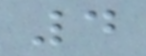4
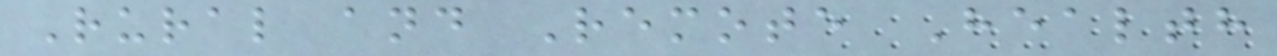Rural and Remote Health
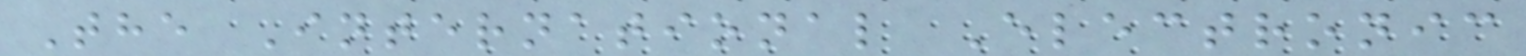The International Electronic
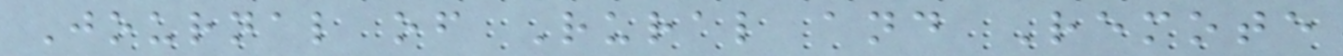Journal of Rural and Remote
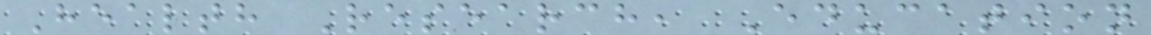Health Research, Education
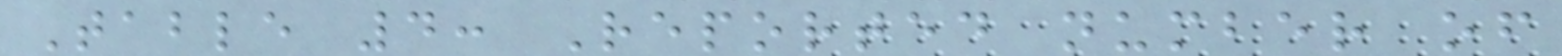Table 4: Reported number of
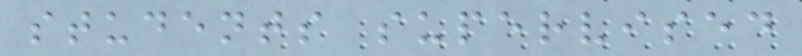students supervised
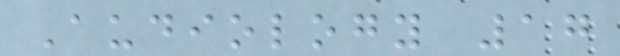Audiology 17
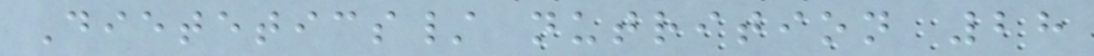Dietetics/ nutrition 28
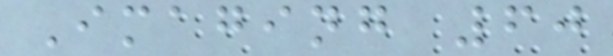Imaging 60
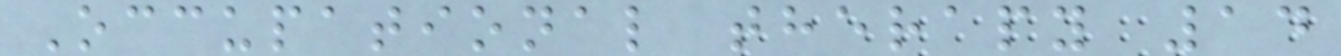Occupational therapy 14
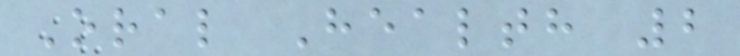Oral Health 2
